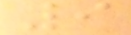9
